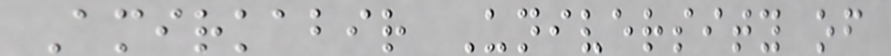Amirkabir University of
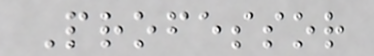Professor
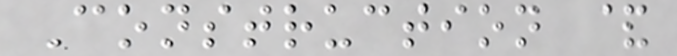Construction &
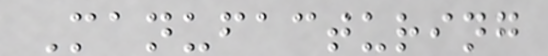Manufacturing
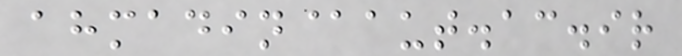ahmadin@aut.ac.ir
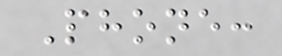Phone:
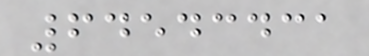64543431
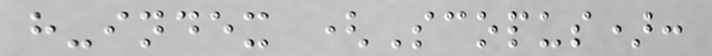h-index (Scopus):
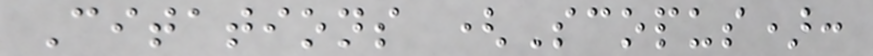Citations (Scopus):
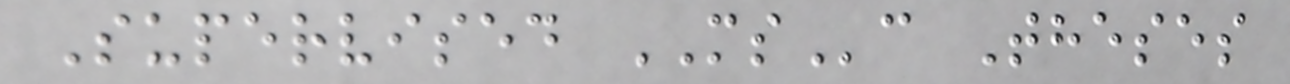Supervised MSc Theses
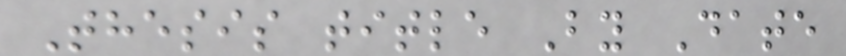Thesis title By Date
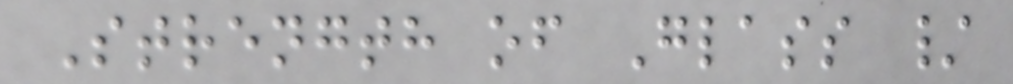Strength of Glass /
